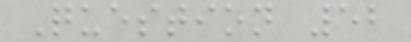Question 52
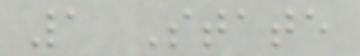1 State
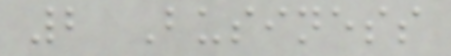2 Business
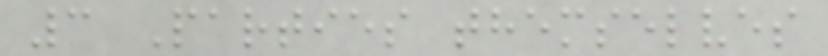3 Parties themselves
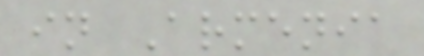in Armenia
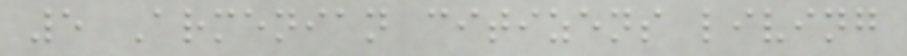5 Armenian citizens living
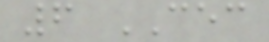6 CEC
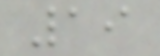19
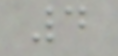4
